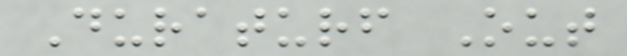Duraturf Out
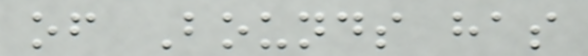of Bounds has
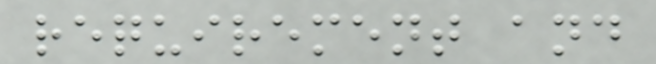requirement and
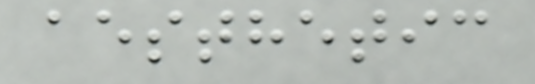aesthetic
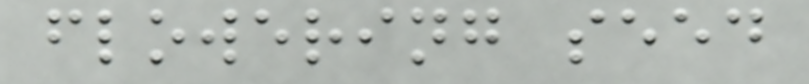flowering seed
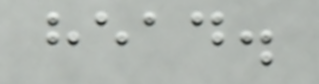head.
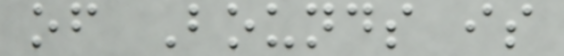of Bounds is
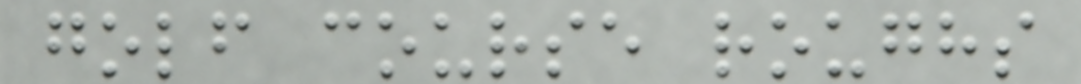golf course roughs
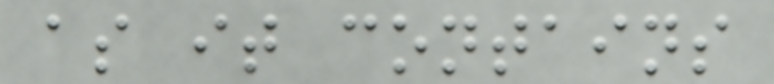as it contains
